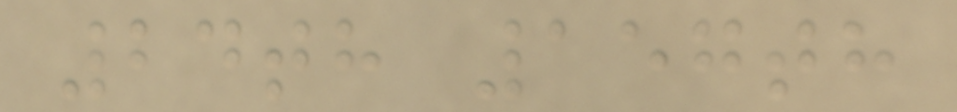24th 157th
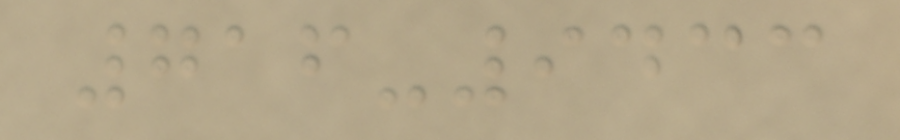716-9433
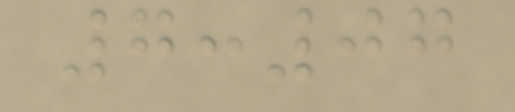7:07
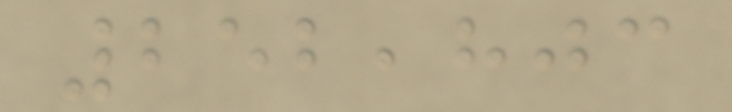252,803
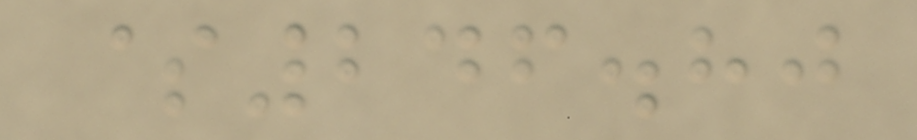$246.80
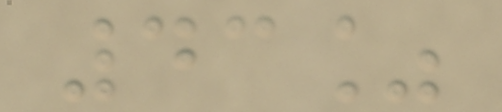43%
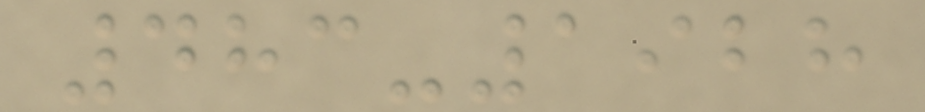483-1928
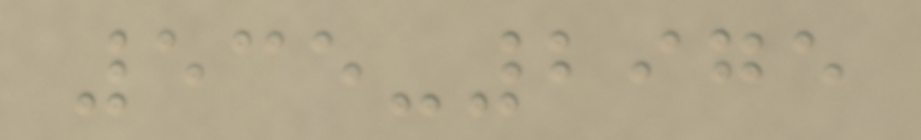535-2975
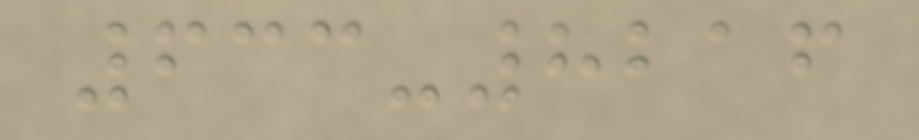633-8216
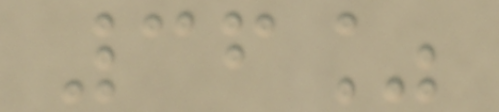36%
